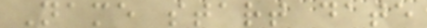Name start date
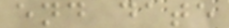end date
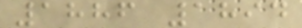1886 1894
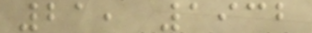21, 1932
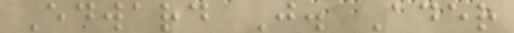Edward J. Ader
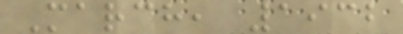March, 1932
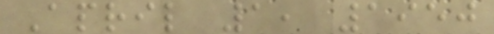April 1, 1950
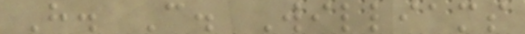H. C. Williams
